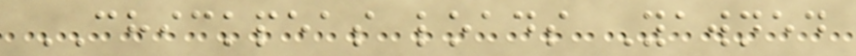CHICKPEAS loads Yawned
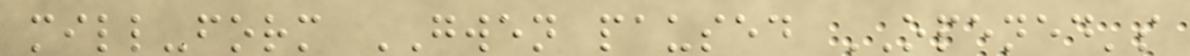mill-form GWEN paused OPENED's
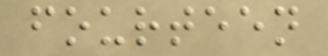fourteen
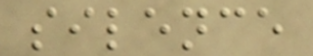silence
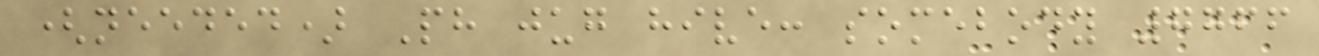(needed) Ph jug hive: somebody 7766
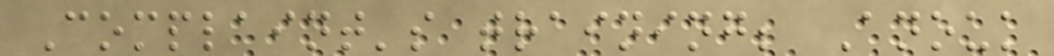Complaint's training; Anouk
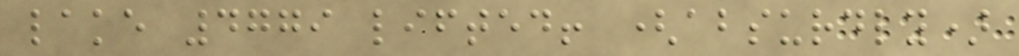lake 4779 lifted! (absurdly)
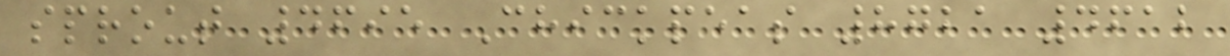sprout 4695 Chickpeas 8721 4612
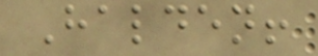Halden!
